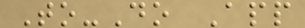To-Do App
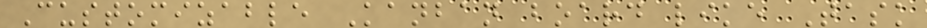Customizable Kanban board like Task
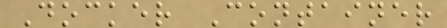Docker Container
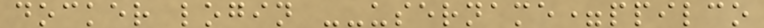docker login --username=ppilco
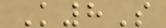K8S
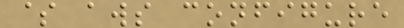$ aws configure
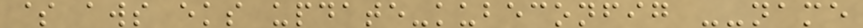$ aws eks update-kubeconfig --name
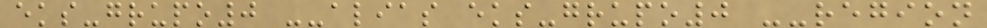eks-grupo0 --alias eks-grupo0 --region
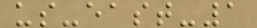us-east-1
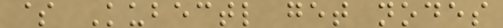$ Kubectl get nodes
